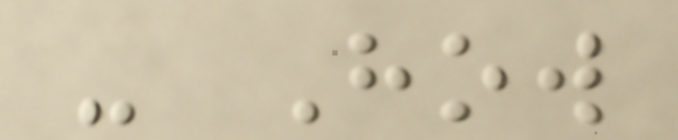- How
